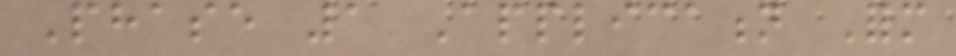Phase 1 Application Form
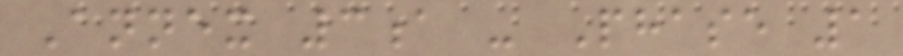Annex 3a - Phase 1
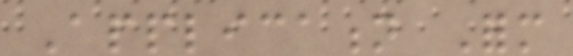Application Form
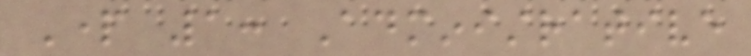Part 1: Administrative
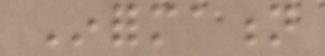Information
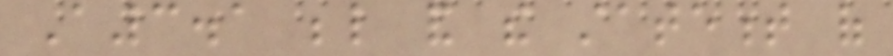A3.1 below and the statement of
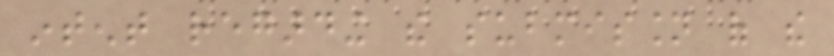intent regarding the submission of the
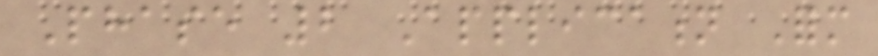Phase 2 Application Form
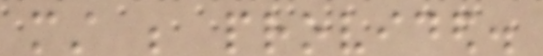must be provided.
